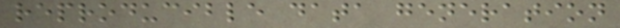reproducible data generation
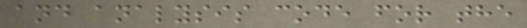and analysis code for the
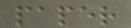paper
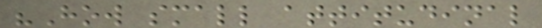"How small attitudinal
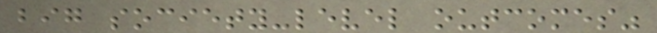big society-level outcomes"
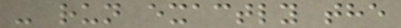- run exactly the
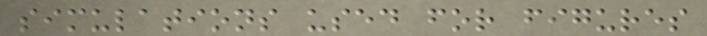simulations used for figures
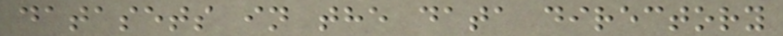datasets in the data directory
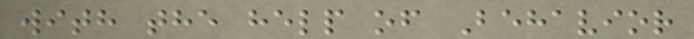with the help of Behavior
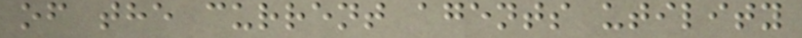of the current agents utility
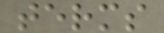terms
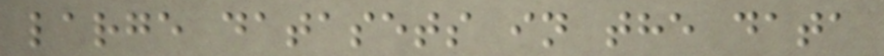large datasets in the data
